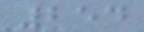254
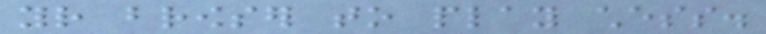your browser to play chess.
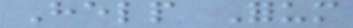Help Forum
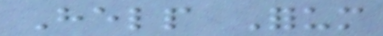Help Forum
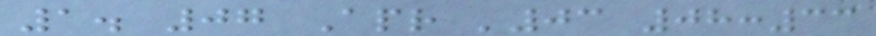1. 07 Apr '03 08:33
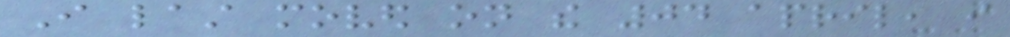I last moved on the 04 april, i
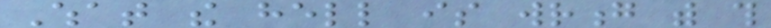What the hell is wrong with this
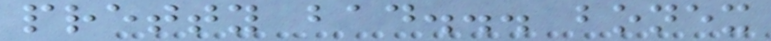pretty bad... bonex
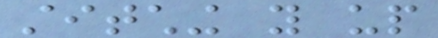stitching you up
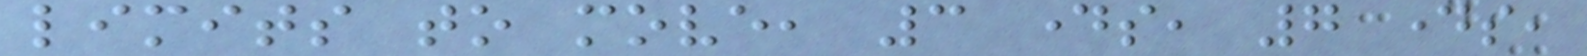limits to move, 3 days, 7 days,
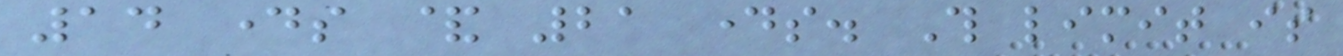14 days & 21 days. This limit is
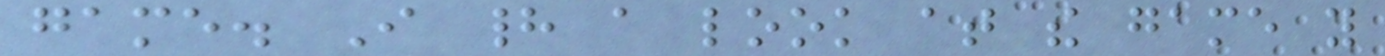game. I had a look at the game you
